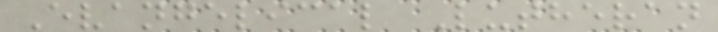Evangelical Lutheran
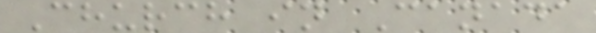Church in Canada
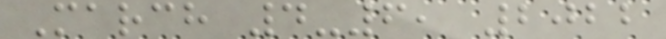March 4-6, 2022
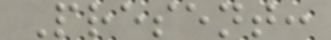Present:
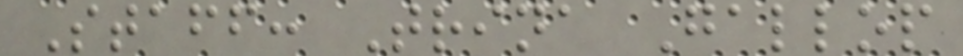Staff: Trina Gallop
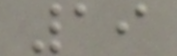19
